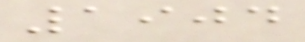1904
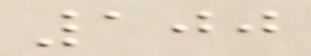100
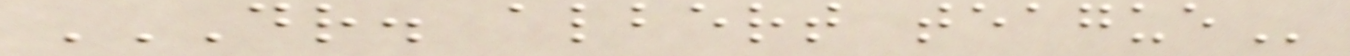DR. ALBERT TEAGUE
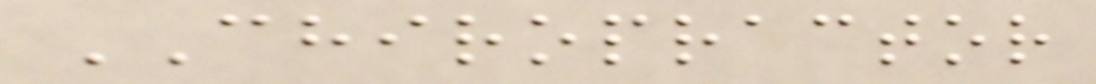CHIROPRACTOR
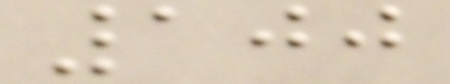100
